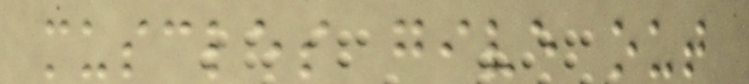muscles give out
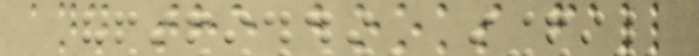and the books fall
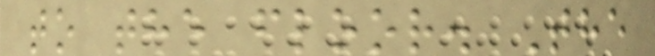to the floor. The
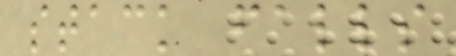stack falls
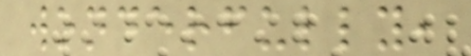wonderfully,
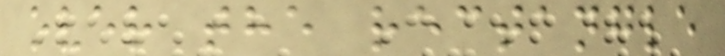over the rectangle
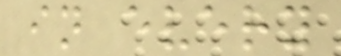in every
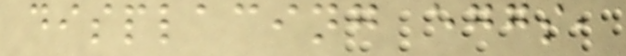displacing eggs,
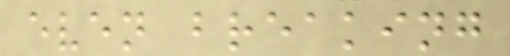even breaking
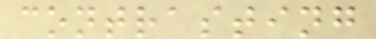contrasting
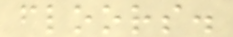floors.
